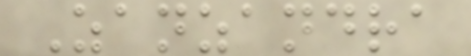Zanzandra
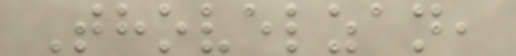Thovelzan,
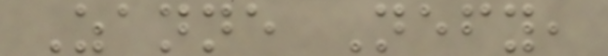Zanne Nefy,
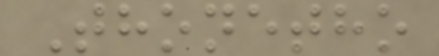Thonetho
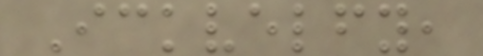Ickvelfy,
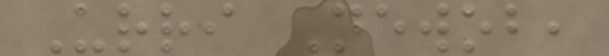Urri Newob,
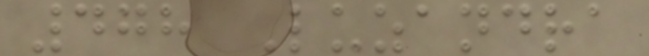478 Luzandra
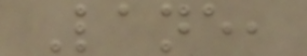Lane,
